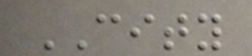CITY
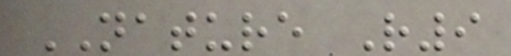NATURE R9
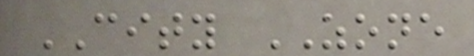CITY ZONE
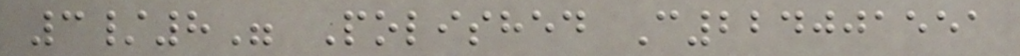3/8" Polished C224001551
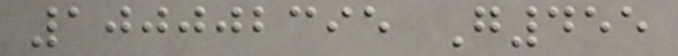100002395 G455
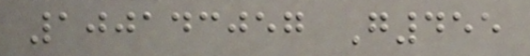100143057 G455
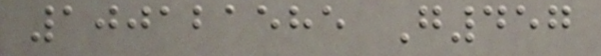100121585 G457
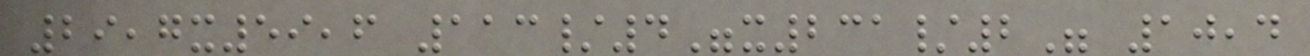29,7x59,6 113/4"x231/2" 10,4
